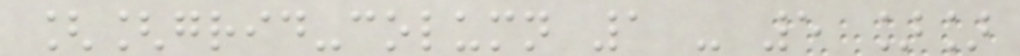[[grid-column 1 - 5 ]]
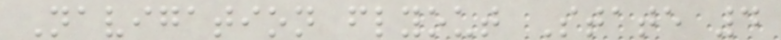Navigation flyout State 4
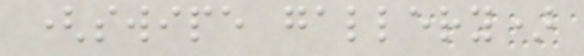(swipe gallery)
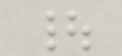|
